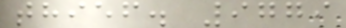thief. 9779
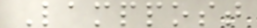Lamppost
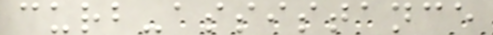curb-assistance
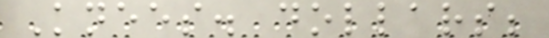Knees. dollars;
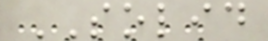SOLID
